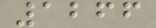1266
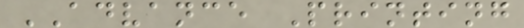ADVANCE Printing
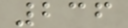236
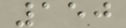150
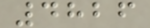4826
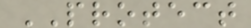PROTECT
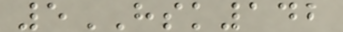5HSK142
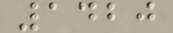1420
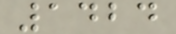1424
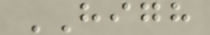HIGH
